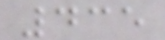435
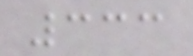333
